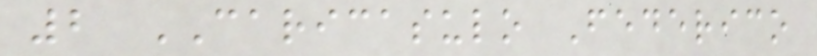2 CARICASULO Federico
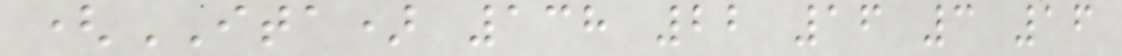(ITA) 138 22 16 3 16
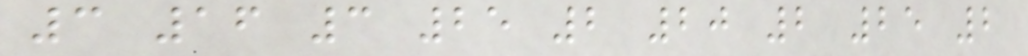3 16 3 25 2 20 2 25 2
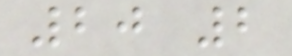20 2
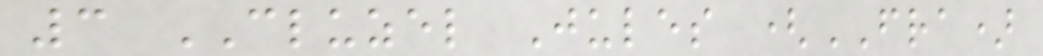3 CLUZEL Jules (FRA)
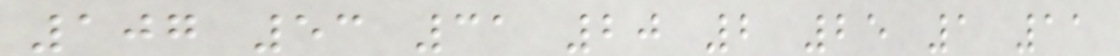107 53 31 20 2 25 1 11
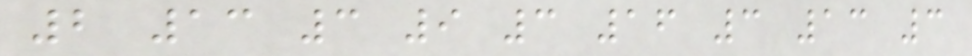2 13 3 9 3 16 3 13 3
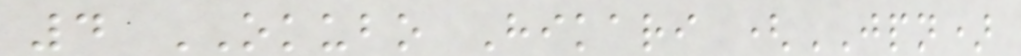4 OKUBO Hikari (JPN)
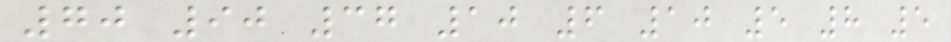70 90 37 10 6 10 5 8 5
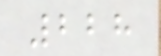228
